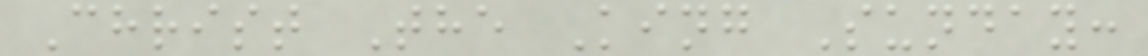Christ The King Sunday:
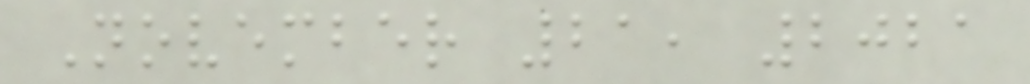November 21, 2021
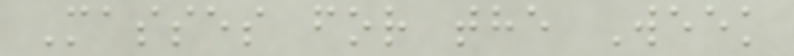Masses for the Week
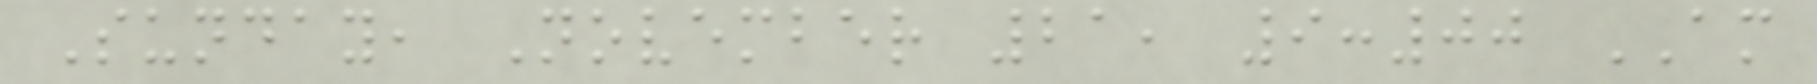Sunday, November 21, 9:00 AM
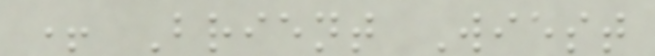+ Brient Wiest
